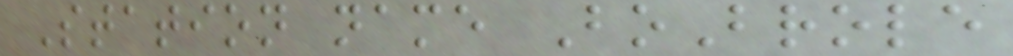Station name BoBrole
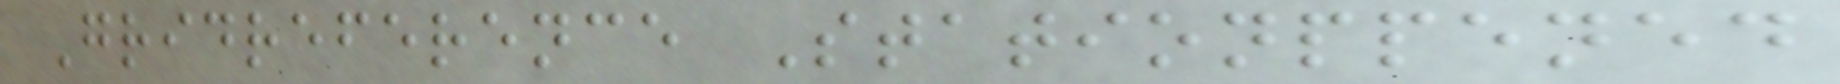Gridreference Stationppened
